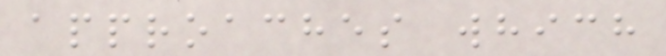approaches which
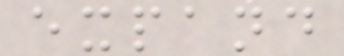expand
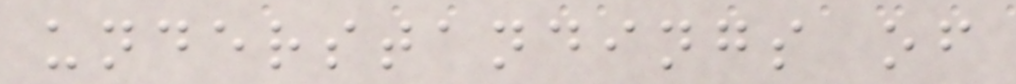understandings of
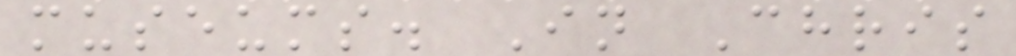museums. In Chris
